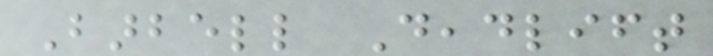Barbell Deadlift
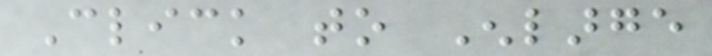Click to Enlarge
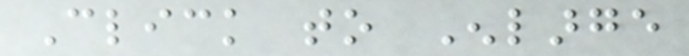Click to Enlarge
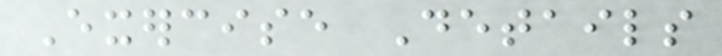Exercise Details
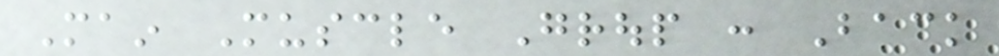Main Muscle Group : Back
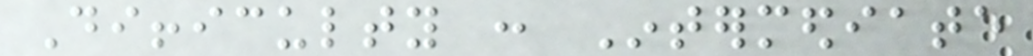Difficulty : Intermediate
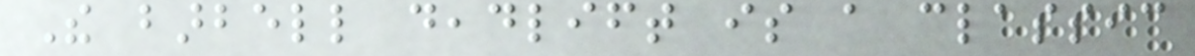The barbell deadlift is a classic
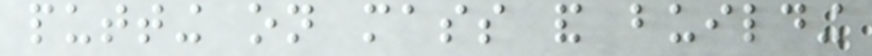putting on mass and building
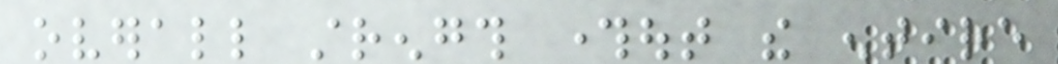overall strength throughout the entire
